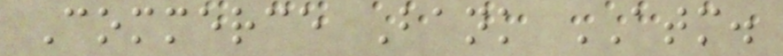Commerce Bank ATM.
